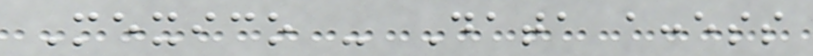Mexico - Data access
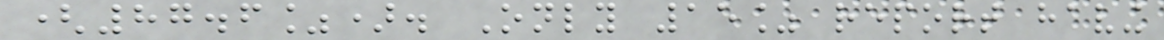(87.6%). Only 15% report having
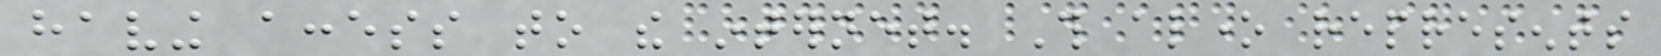having access to the internet. This alone represents
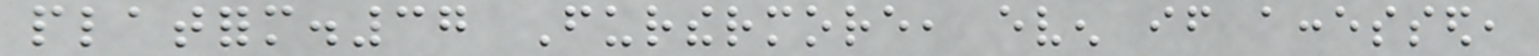platform.37 Furthermore, even if accessed,
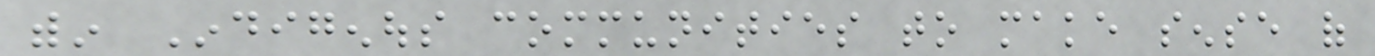within Indigenous communities to make sense of
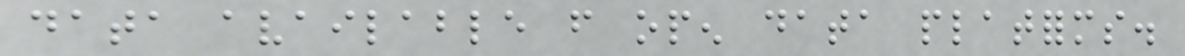data available from open data platforms.
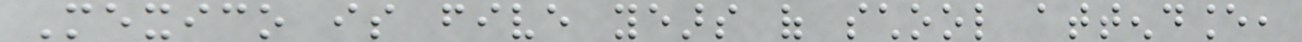Mexico is five years of school attendance,
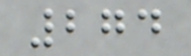274
